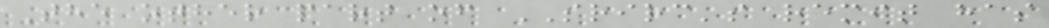The other part of SRIRC's remit has
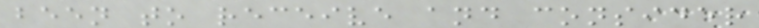been to receive and consider
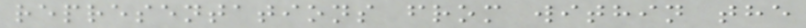representations from within the
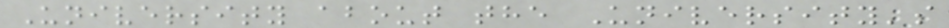University about the University's
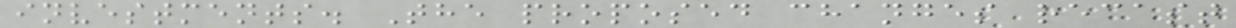investments. The proposed changes recast
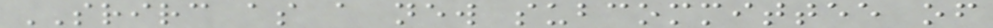SRIRC as a new subcommittee of
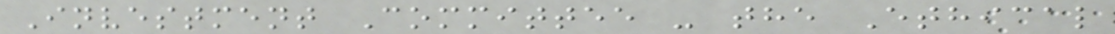Investment Committee - the Ethical
